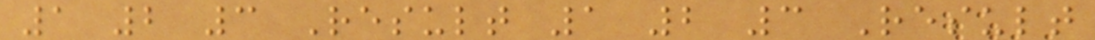1 2 3 Result 1 2 3 Result
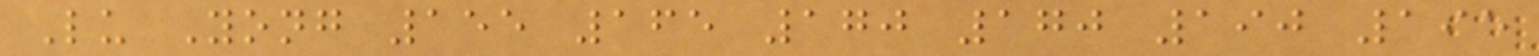Lu Yong 155 165 170 170 190 195
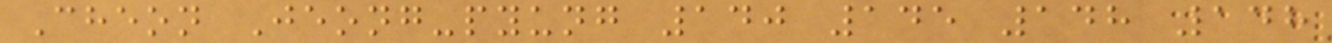Cheon Jeong-pyung 140 145 148 148
